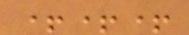+++
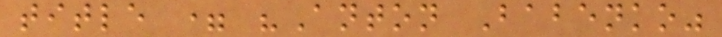title = "Anton Babenko"
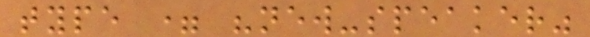type = "new-speaker"
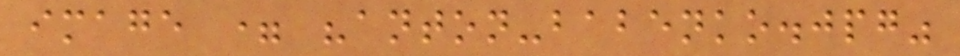image = "anton-babenko.jpg"
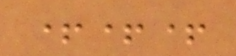+++
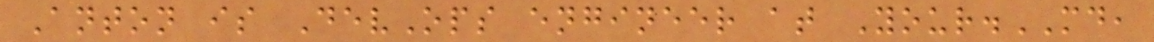Anton is DevOps engineer at Your.MD,
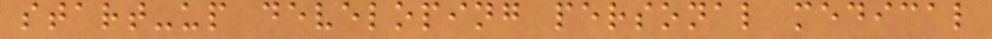start-up developing personal medical
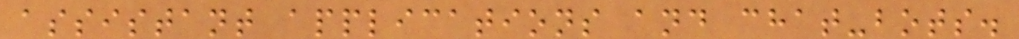assistant applications and chat-bots.
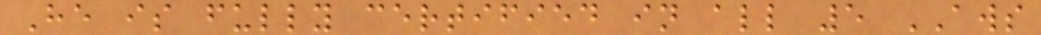He is fully certified in all 5 AWS
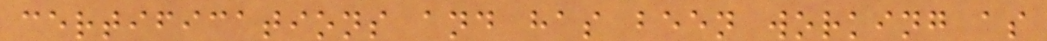certifications and has been working as
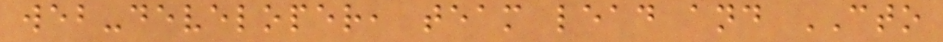web-developer, team lead and CTO
